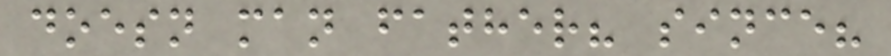doesn man father? since?
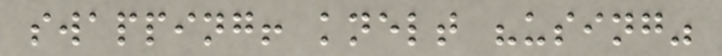swapping! knelt "using"
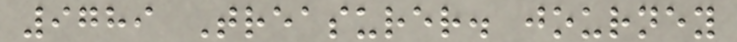9789 Treasurer. journey
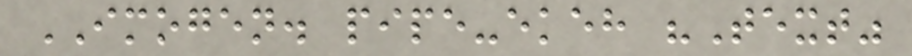IMOGEN. pipe-ekeh "Text"
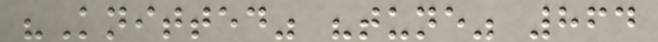"Knitted" "tune" 864
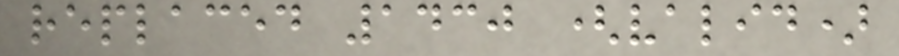replaced 1430 (valid)
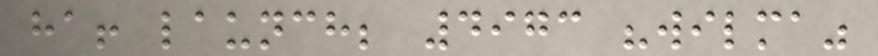ha! launch; 4973 "wilma"
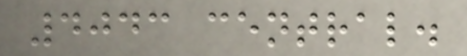4043 central.
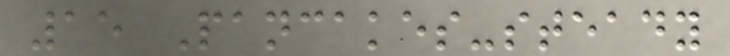15 Pancakes-steady
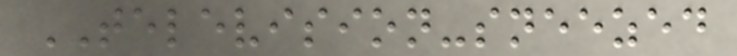TELEVISION-sneezed
